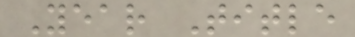Year Title
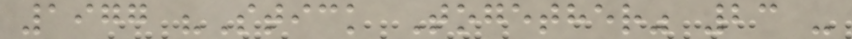1977 "Stick Together" 23 -
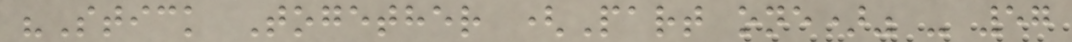"Stick Together (Part one)" - 57
